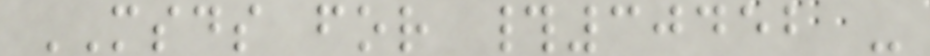MSDS for #30452 -
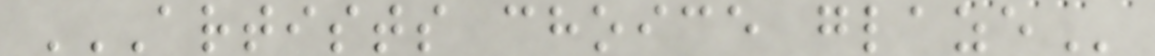ARTISTS CHOICE GLAZE
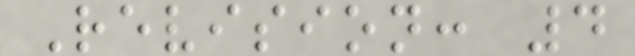Revision: 4
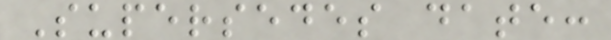Supersedes date:
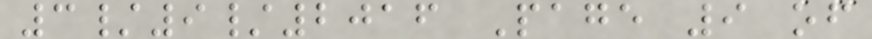3/9/2016 Page 9 of
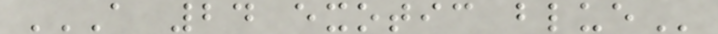A 24 EXOTIC BLUE
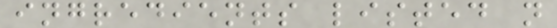ingredients listed n
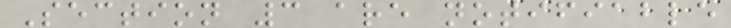Section 3 are notifiable
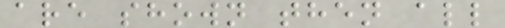are shown then all
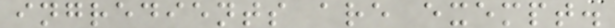ingredients are exempt.
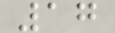17
